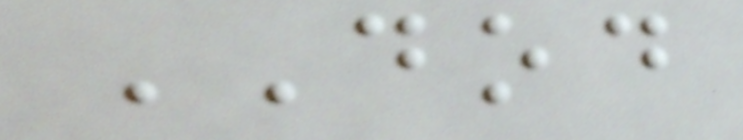DOD
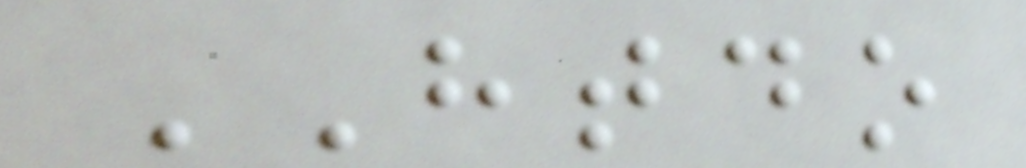HTDO
